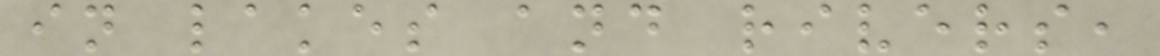in lakes and rivers,
